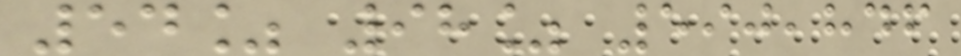54% 98% 590,846
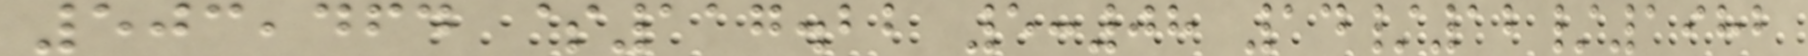503,464 $117.22 5:08 14/12/1982
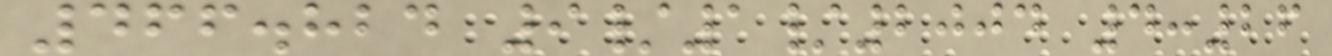466.824 9/1/2004 4:26
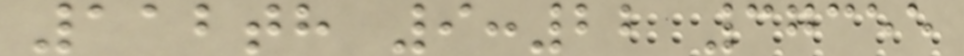112th 9:22 37355
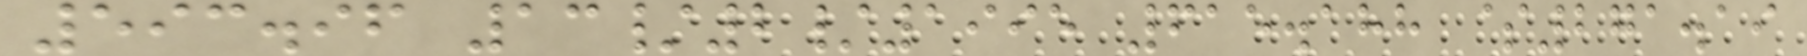593.96 13/2/1995 615.188 $271.19
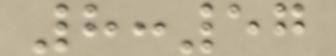8:57
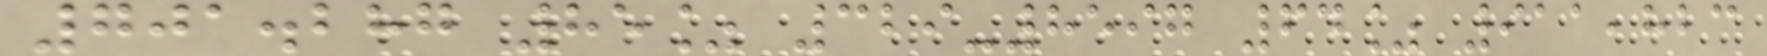701.287 85% 329-8597 64% 911,823
